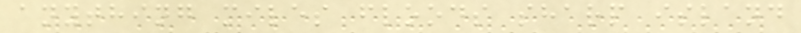anything miles floods sharp island
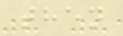then
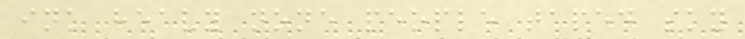ink heavy none people taped sky
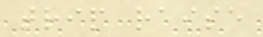trip raise
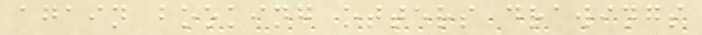again booking otters drawings
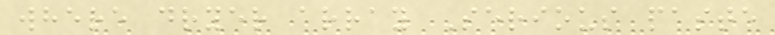where dryer array Serious paste
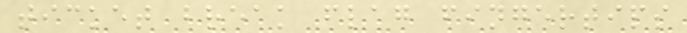ticket break flag fingertips
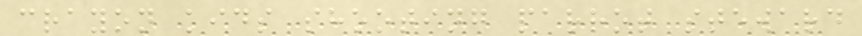crayon kids shooting parrot steward
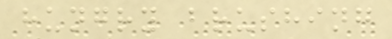hungry brushing
